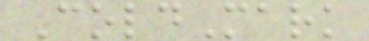ColdMark
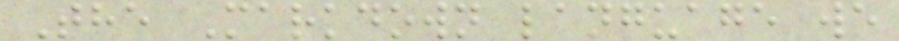The Markdown language we
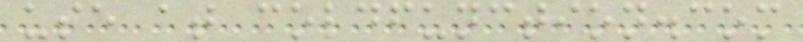use at coldfunction.com
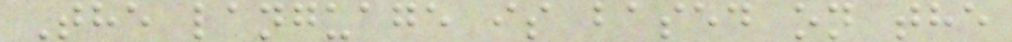The language is based on the
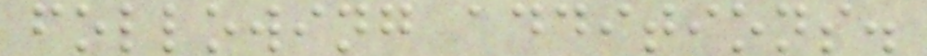following additions.
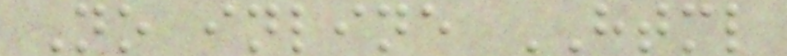No inline HTML
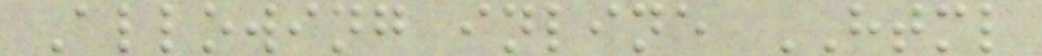Allowing inline HTML
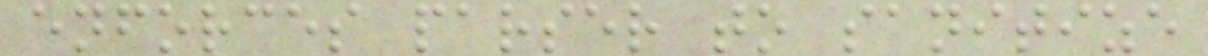enforces parser to sanitize
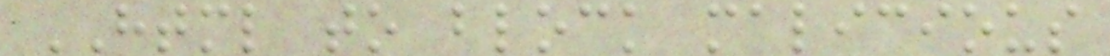HTML to block malicious
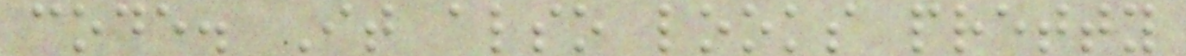code. It also looks pretty
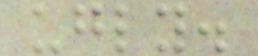ugly.
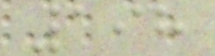198
